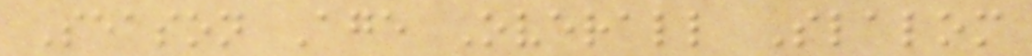Season Age Overall Slalom
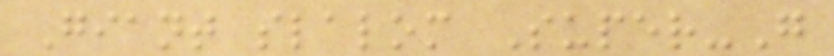Giant slalom Super-G
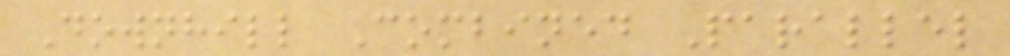Downhill Combined Parallel
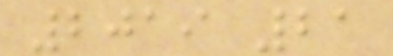2019 21
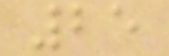25
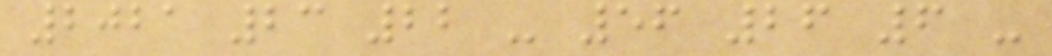2021 23 22 - 56 26 6 -
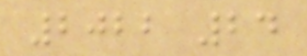2022 24
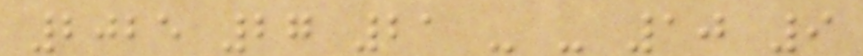2025 27 21 - - 10 9
